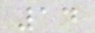14
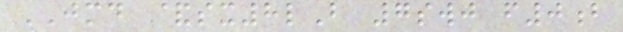JMD &sx8lB 7swj f0b
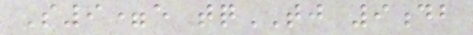S9=e tqTJ 9db
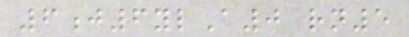6j6ylA0 rn5
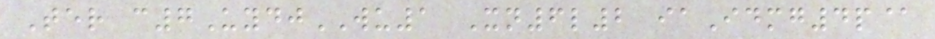Ter c7UydjWU1 Xn6l2 iaIdmg4p@
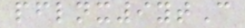pflnx9ytC
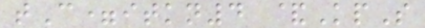tC=itkn4 &KpS
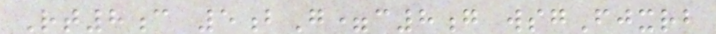Rt8c 5bG=c8g wsgFjxrb
